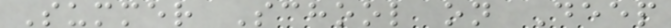Summer School on Deep
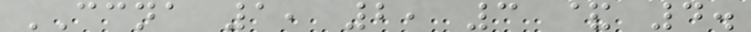CCNA 1, 2, 3 & 4.
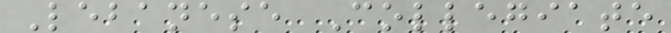Lebanese Collegiate
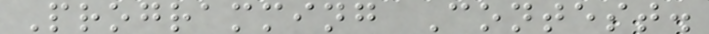Programming Contest.
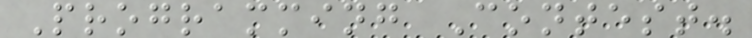Programming Contest.
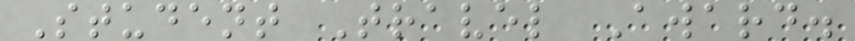Student Travel Award.
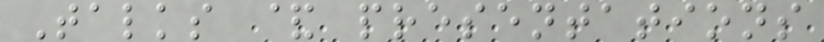Talks & presentations
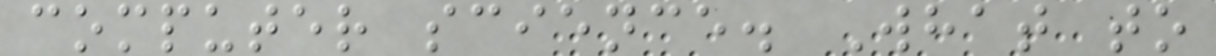computer science. What to
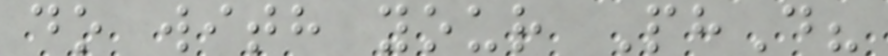do with your PhD?
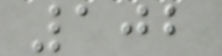102
